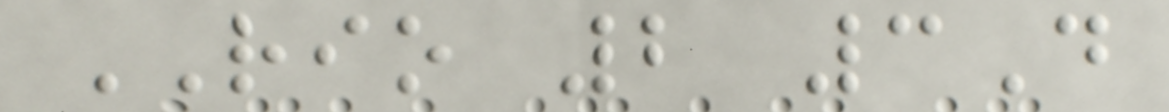RIO 2 3D
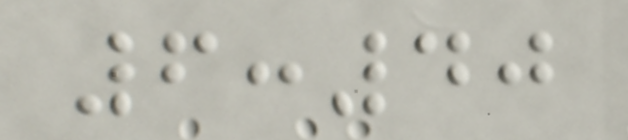6:40
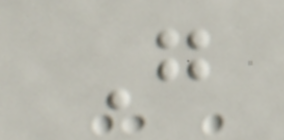G
